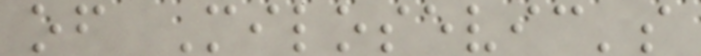of Milosevic's
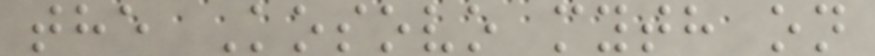the Kosovo myth on
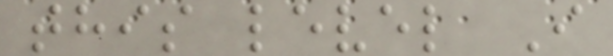this level I
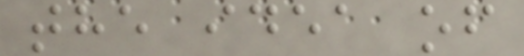the idea of
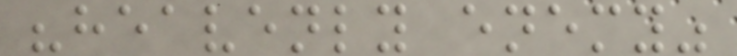"heavenly enemy"
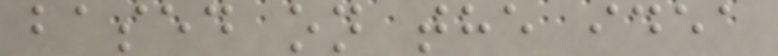based on the idea
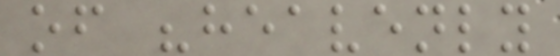of "heavenly
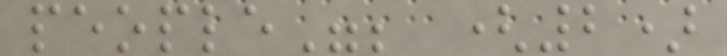people"; (2)
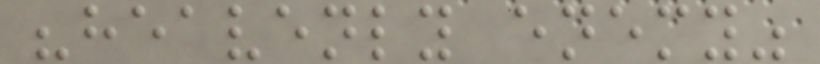"heavenly enemy"
